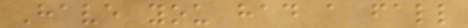Have you had a fall
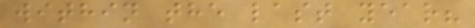within the last year?
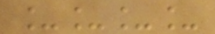____
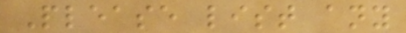Please list any
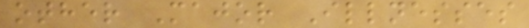other Major Illnesses
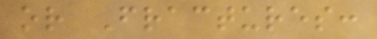or Fractures:
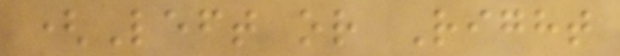(Left or Right
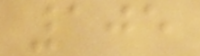105
